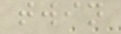twin
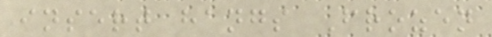insert hangs Frozen
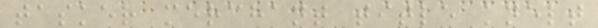tasker merchant title knelt
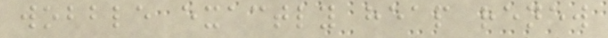wobble exactly heap renew
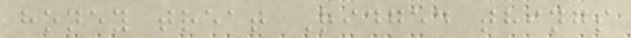honey treat Ridged things
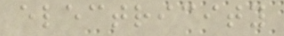electricity
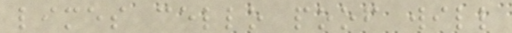limes cello poof will
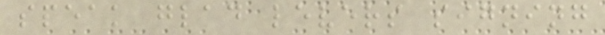speak glad levers signing
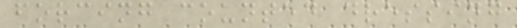forcing counted dressing
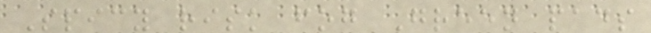Spicy risk fog Green pads
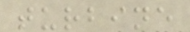turbine
